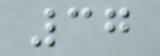37
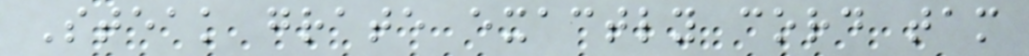Steak grate exactly cord tam
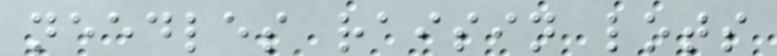needles raisin lots
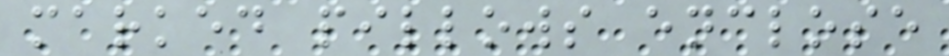marked pillows enclose
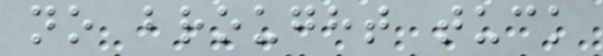no brought tuck
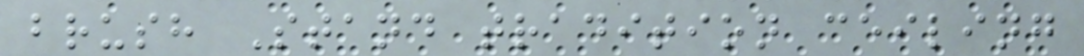brush Stand tradition ceiling
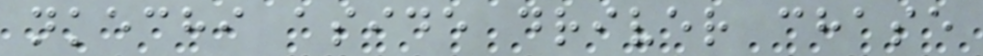nkechi aside driver chase
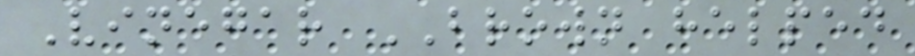Vinegar BROWN helped
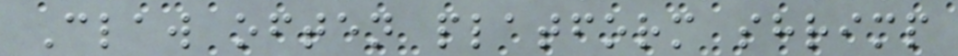Claw often platform shrimp
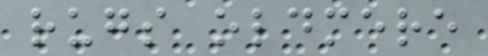rugs oldmere
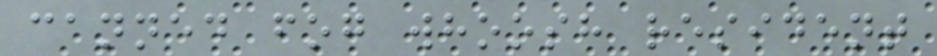canned fog whoosh resident
